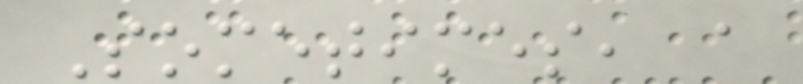Sometimes, a
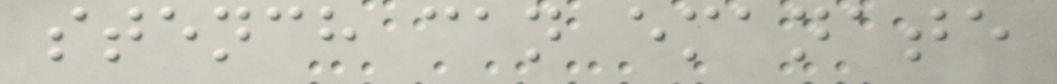stench can emanate
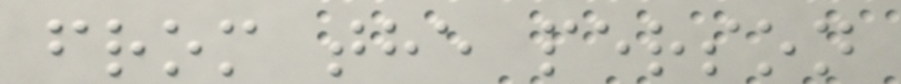from the person
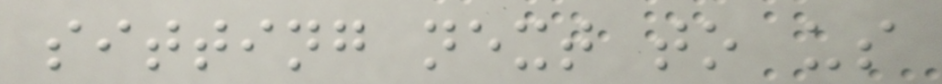sitting next to us
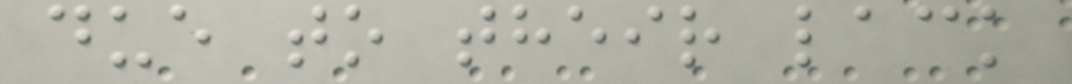due to their lack
